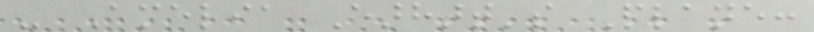- Amelia Earhart's Plane:
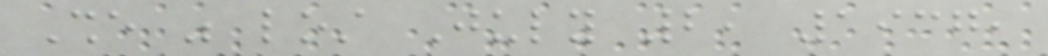She was lost July 2, 1937,
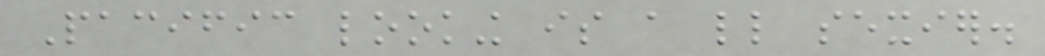Pacific looking is a little sexier.
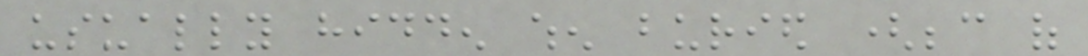usually hidden when buried (because of
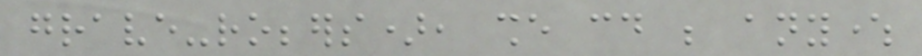grave-robbers), she could be anywhere
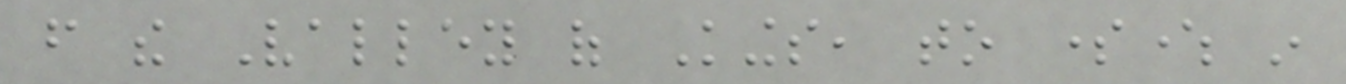from the Valley of Kings, to somewhere in
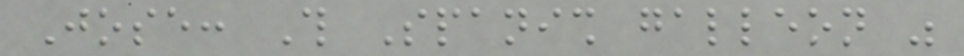Jose: This Spanish galleon was
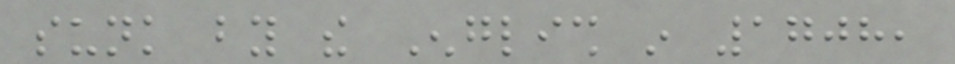sunk by the English in 1708,
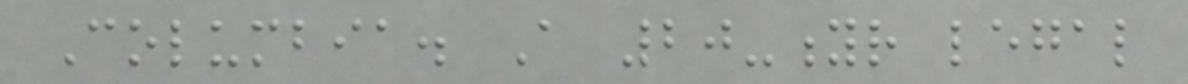Columbia. A 20-yr legal
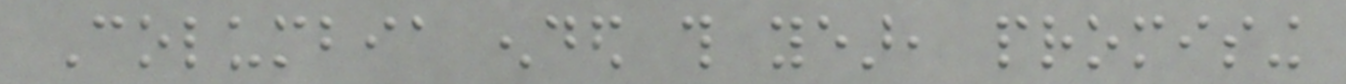Columbia ended this year, promising
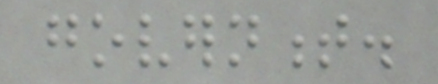government.
